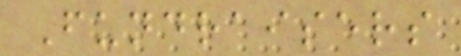Fundraisers
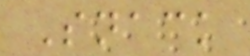Snack
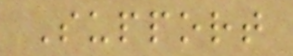Support
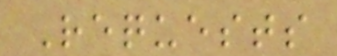Requests
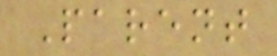Parent
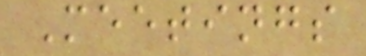Meetings
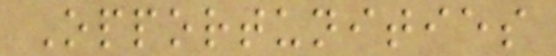Opportunities
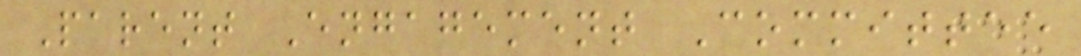Parent Engagement Committee
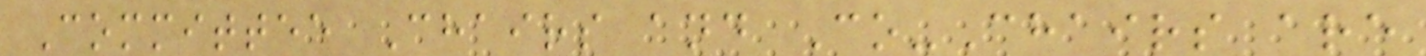Committee Chairs and Co-Chairs are
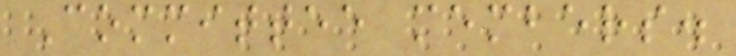Committee members.
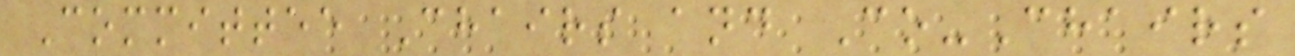Committee Chairs and Co-Chairs
